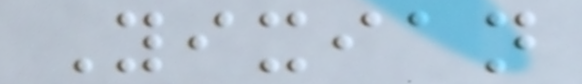Yixian
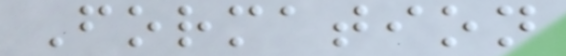Formation
